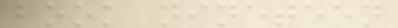book nineteen
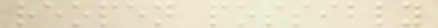reopen possibly
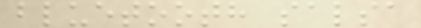bluetooth salsa
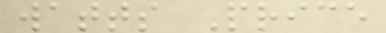watts Price
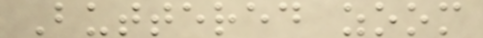Buttered zoom
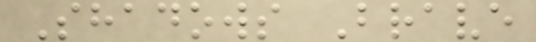Shadows Brave
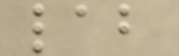lab
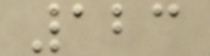123
